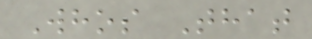Whos That
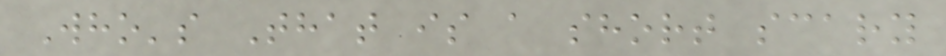Who's That is a short scary
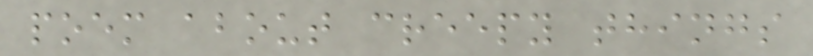poem about creepy things
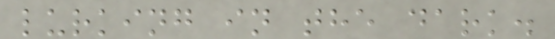lurking in the dark.
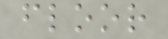floor
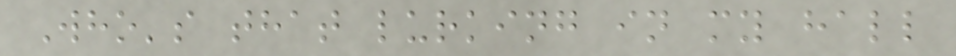Who's that lurking in my hall
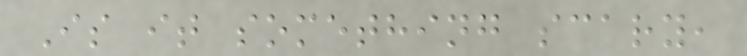Is it something scary,
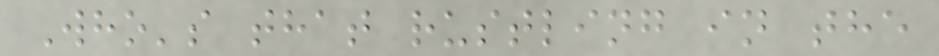Who's that rustling in the
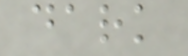dark
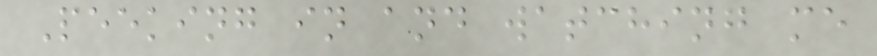Peeking in and watching me
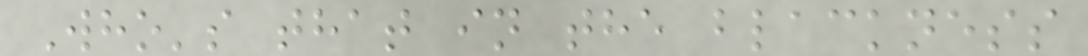Who's that in the blackness
